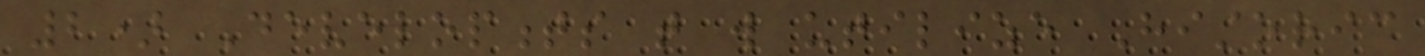2) Developments that will utilize Historic
